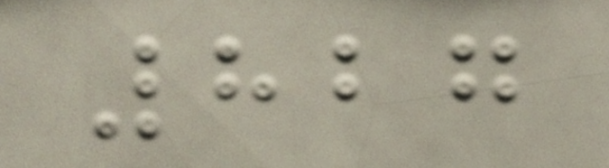827
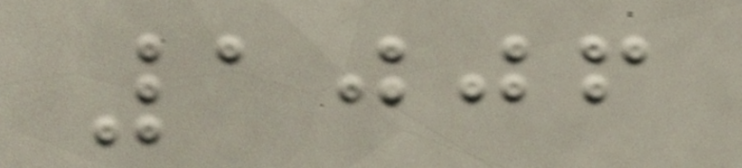1006
